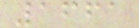1661
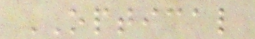OPTICAL
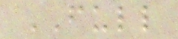FULL
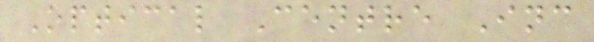Optical Centre Inc
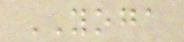YOGA
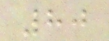80
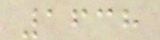1638
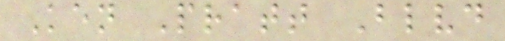Ken Pratt Blvd
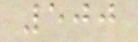500
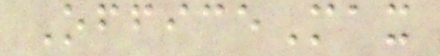OfficeMax
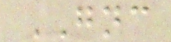GNC
